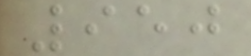950
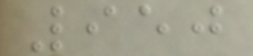950
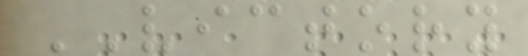VICTORY
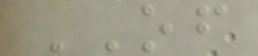OF
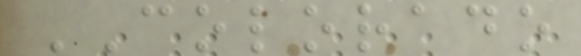COLORADO
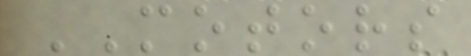MOTORS
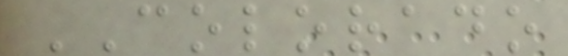COLORADO
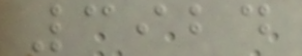3924
